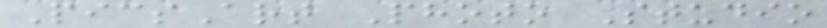PicsArt Photo Studio
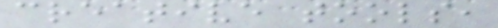creative tools,
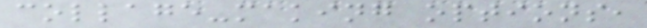collage-making options,
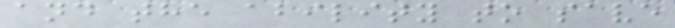and the ability to save
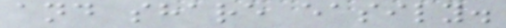and share easily.
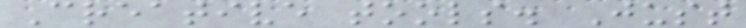Creative tools. Just
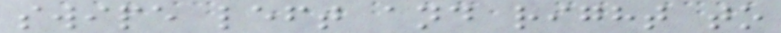swipe left and right to
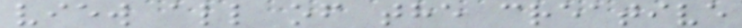view all of the creative
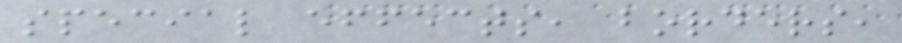special effects, borders,
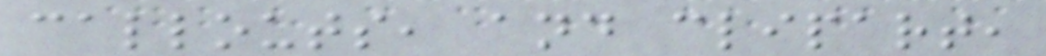callouts, and clipart,
